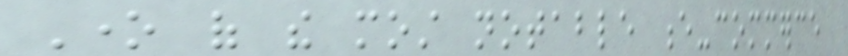One of the most notable e-commerce
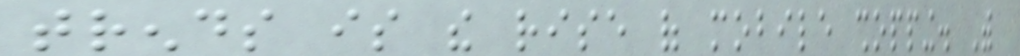trends is the rise of mobile shopping. With
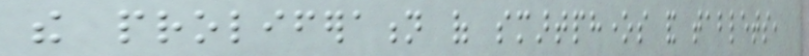the proliferation of smartphones and tablets,
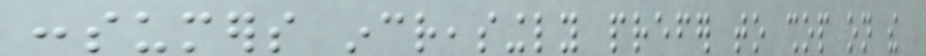consumers increasingly prefer to shop on the
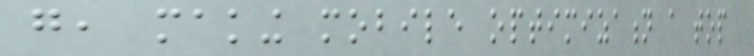go, making mobile optimization a top
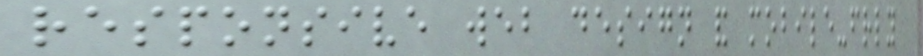responsive web design and mobile-friendly
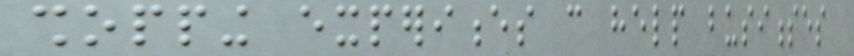shopping experiences can help businesses
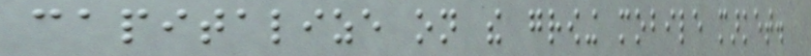capitalize on the growing mobile market.
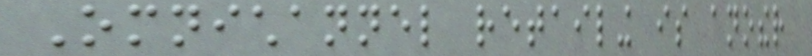Omnichannel retailing is another
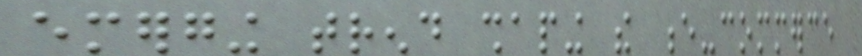emerging trend shaping the e-commerce
